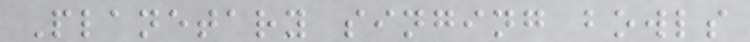Planetary singing bowls
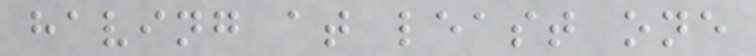having at least one
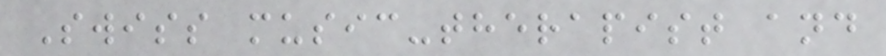Swiss music-therapist and
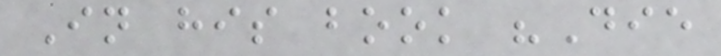In his book "Die
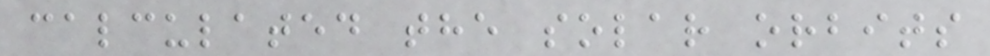calculated the solar orbits
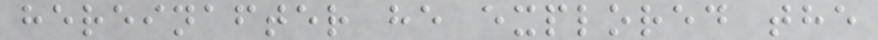hereinafter he explored the
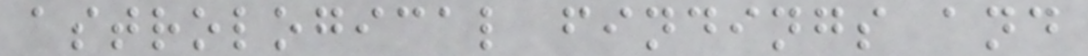astrological findings and
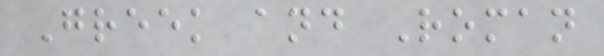Greek and Roman
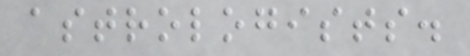astrologists.
